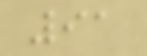91
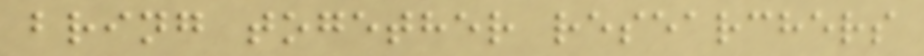bring together researchers
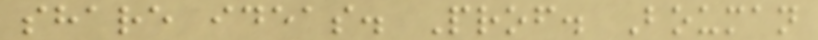share ideas. Prof. Bouman
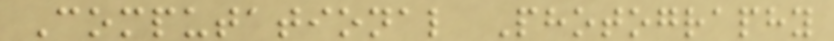Computational Photography
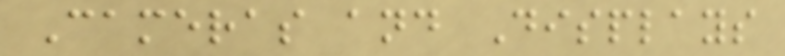Cameras and Displays
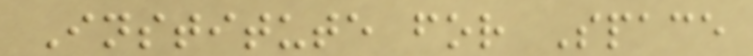Institute for Space
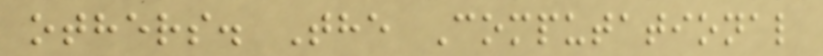others. The Computational
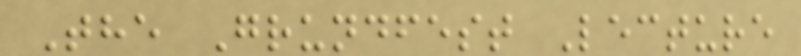The Grundfest Lecture
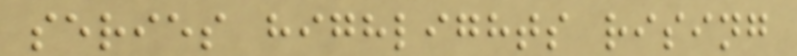series highlights rising
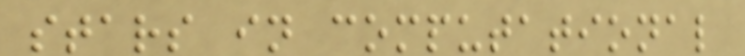stars in computational
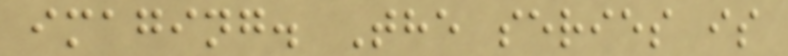imaging. The series is
